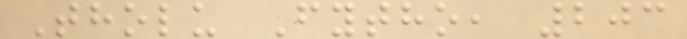Tholu Fytho, 203
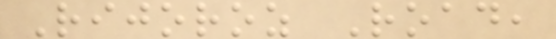Rijoroz Road,
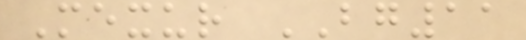Mexur BG11
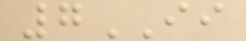7II
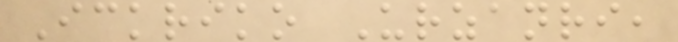Ickriko Urzanri,
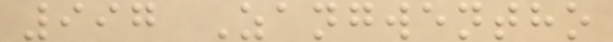997 Zangwentho
